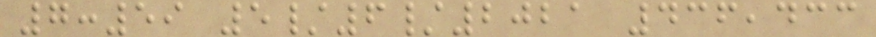7:59 5/6/2021 436,433
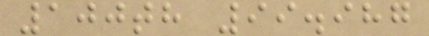100th 99.987
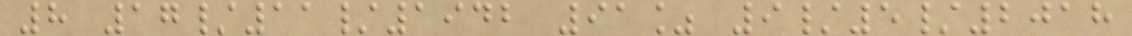8 17/11/1942 91% 9/5/2018
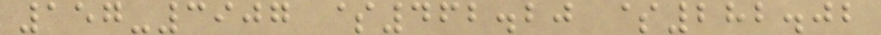157-3907 $462.20 $282.02
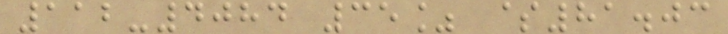112-4084 35% $81.03
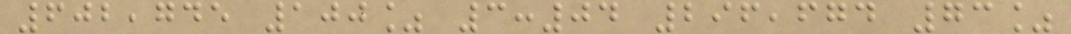602,745 100% 3:04 296,674 73%
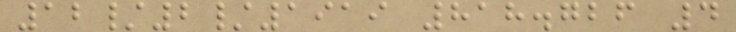12/2/1919 818.726 4
